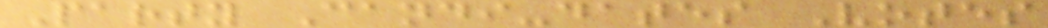Party Candi-dates Votes
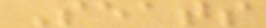Seats
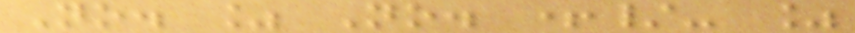No. % No. +/- %
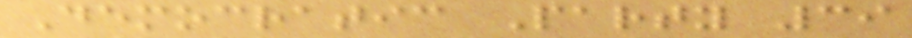Democratic Party 39
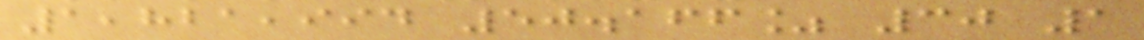1,821,994 50.166% 30 1
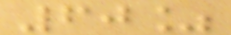60%
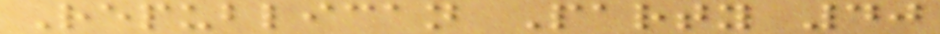Republican Party 40
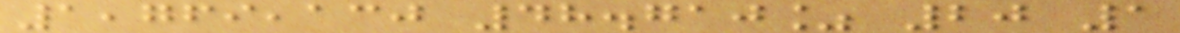1,769,130 48.710% 20 1
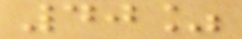40%
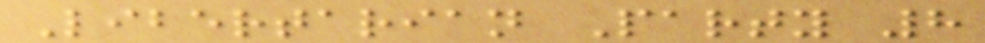Libertarian Party 8
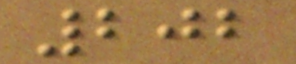202
